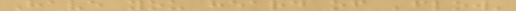Have you heard of 'flow'
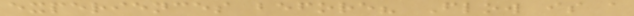experiences before? Flow is a
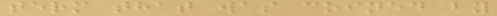term that was coined by
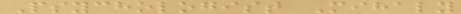Psychologist Mihaly
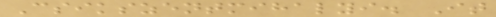Csikszentmihalyi. It
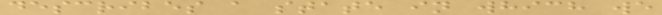describes a state in which we
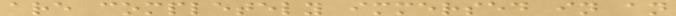are completely immersed in an
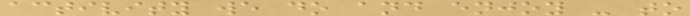activity we do and enjoy - to
